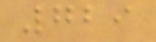729
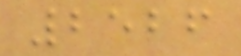2526
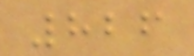826
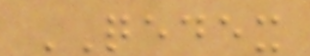QEDEX
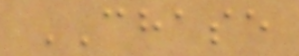CHASE
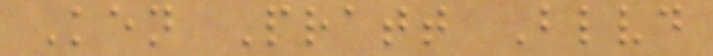Ken Pratt Blvd
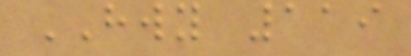HWY 119
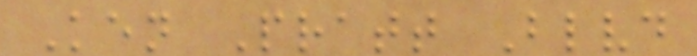Ken Pratt Blvd
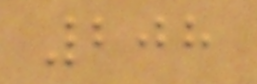208
